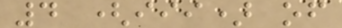4 (iii) of
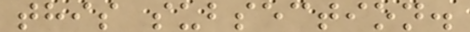this subsection.
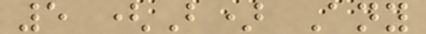5 (B) Any
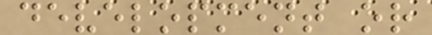development or
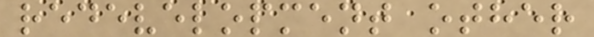redevelopment other
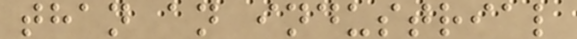than an industrial
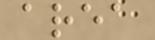area
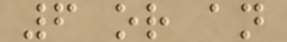6 or an
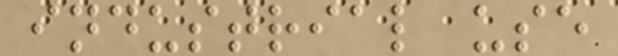industrial use
